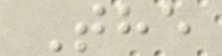The
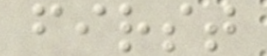first
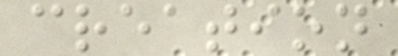creation
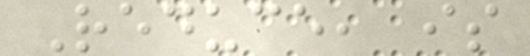Reduce, is
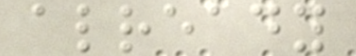already
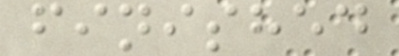finished
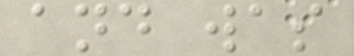and was
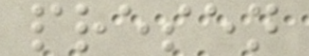presen
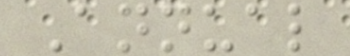Annual
